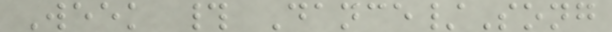Week # Dance/Song
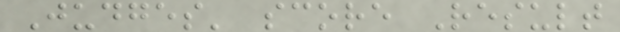Judges' score Result
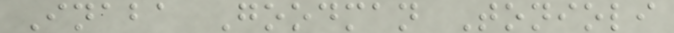Inaba Goodman Tonioli
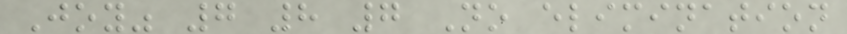Joy" 7 8 7 No elimination
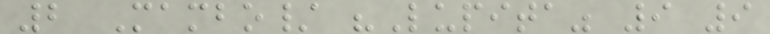2 Mambo/ "Lupita" 9 9
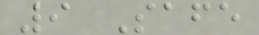9 Safe
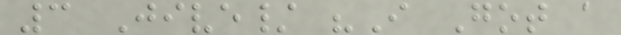3 Jive/ "I Got a
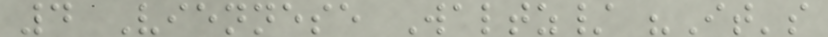4 Viennese Waltz/ "It's
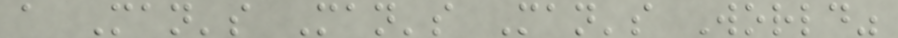a Man's Man's Man's World"
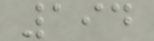194
